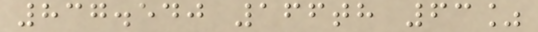837.540 166th 63%
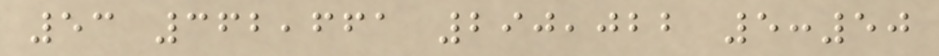53 362,661 290,022 5:50
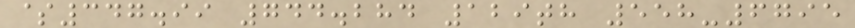$347.99 744.284 129th 558-6795
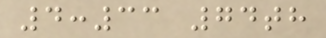4:33 74th
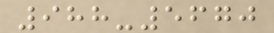988-5670
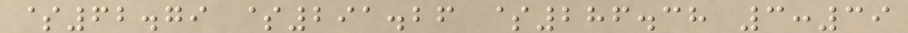$62.79 $291.26 $286.38 3:39
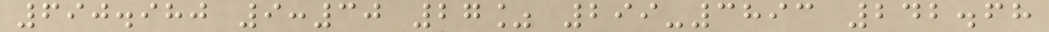690.980 9:30 27% 299-3893 242.68
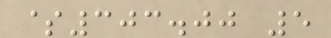$303.00 5
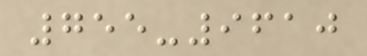755-9610
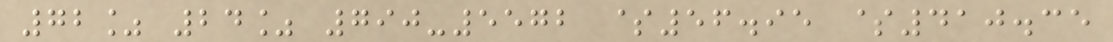72% 24% 790-5572 $56.95 $410.35
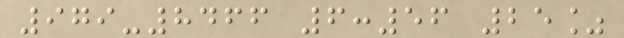979-8466 6:56 25%
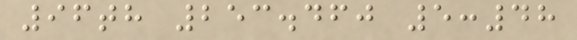96th 253.460 5:48
